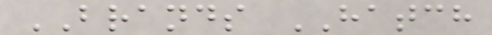BRANDS HATCH
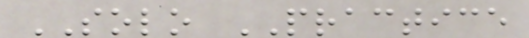SOLO PRACTICE
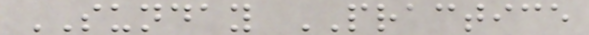SUNDAY PRACTICE
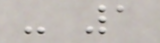- 1
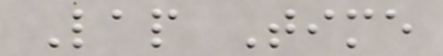Lap Time
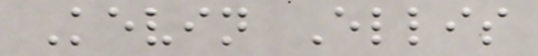Kevin Ellis
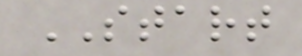START
